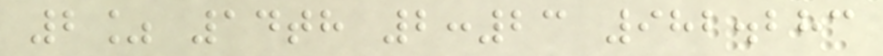2% 14th 2:23 982.283
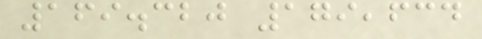169.320 179,634
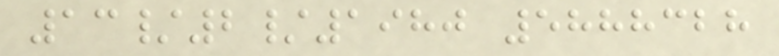13/2/1980 5888328
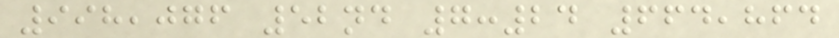998,076 52nd 7:24 664,864
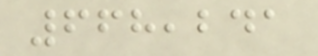668,241
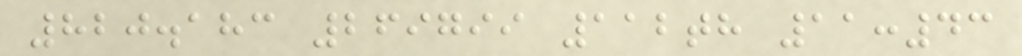820.183 269799 112th 11:43
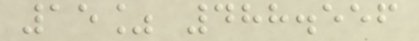15% 488.556
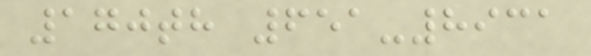170th 651-8931
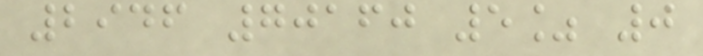2946 70160 5% 0
